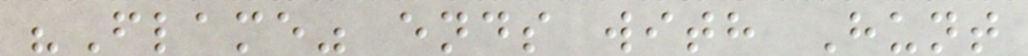"Flame" ends with Hunt
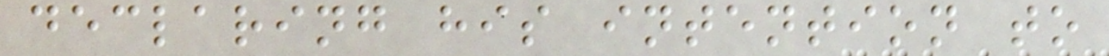declaring his intention to
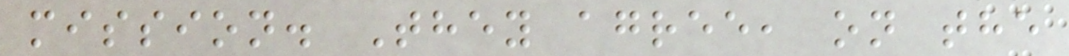mission. They agree, on the
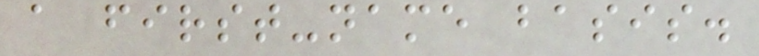a first-name basis.
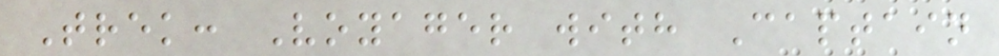Trek: Voyager with Captain
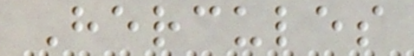Hercules
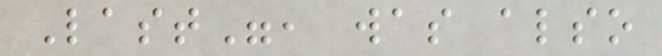Last", was also
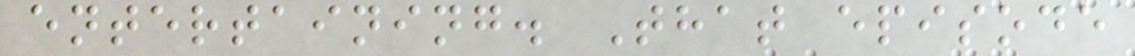entertaining. That episode
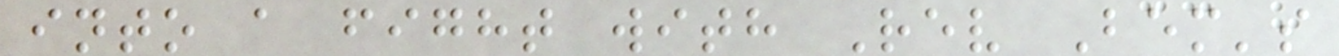into a fight with Rev Bem's
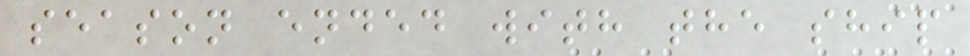season ended with the ship
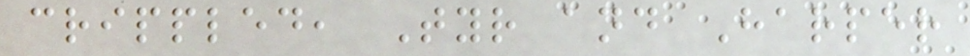crippled, Tyr and Harper
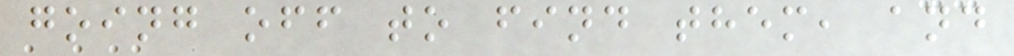going off to find them, and
